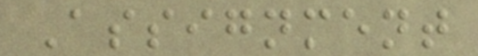Assignment
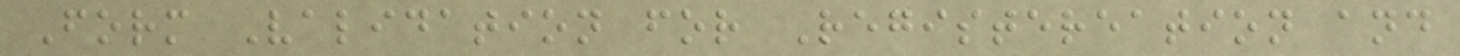Form Validation for Registereation and
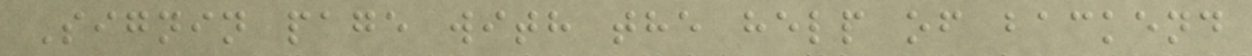Signin page with the help of backend
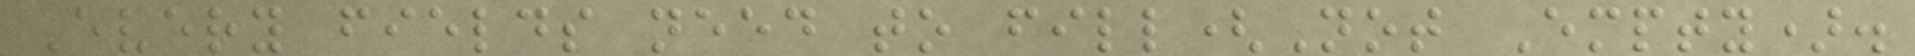Every fields need to fill(Not Empty).
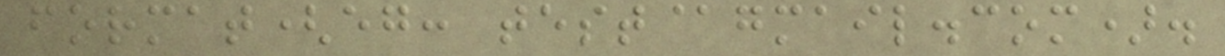format(eg: test@gmail.com).
